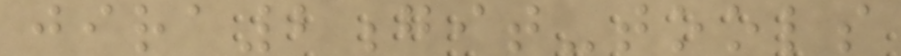jira2git-tools
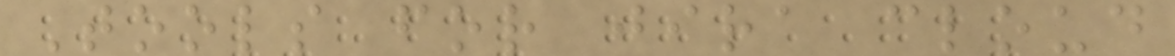Tools for jira cloud
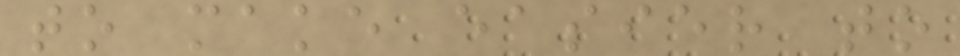to make easier to
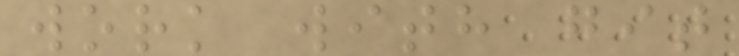work with git
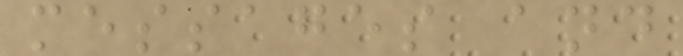messages and
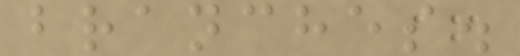branches.
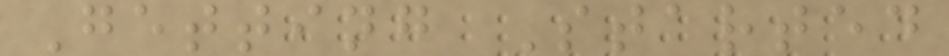Getting Started
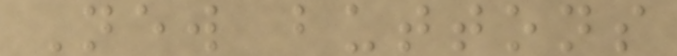New buttons
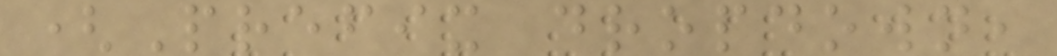(Prefix dropdown,
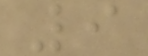9
